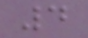4
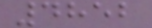4852
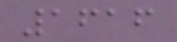1616
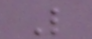L
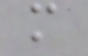m
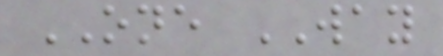ONE WAY
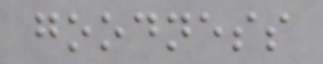goodness
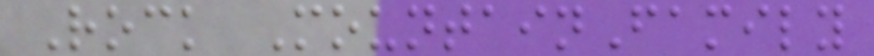Rock MountainFamily
